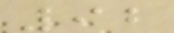92
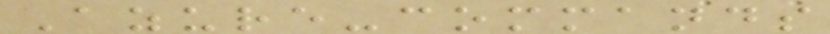Azure-commands
